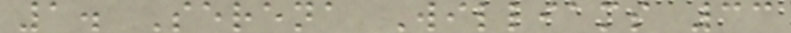1. Serena Williams 33
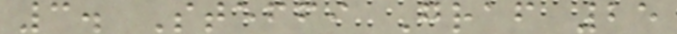3. Steffi Graf 25
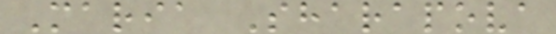Maria Sharapova
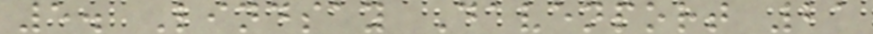5. Lindsay Davenport 21
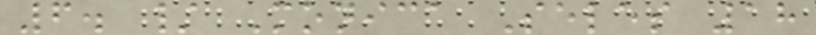6. / Monica Seles 18
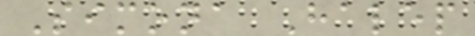Simona Halep
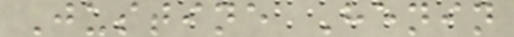Justine Henin
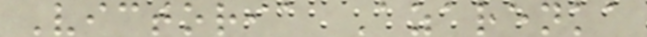Victoria Azarenka
